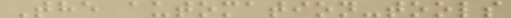The automation-tools
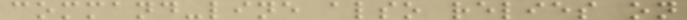command-line also relies on
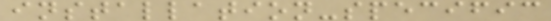installation-specific
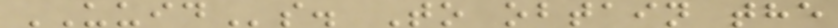UUIDs. To obtain the
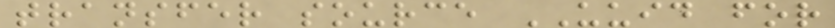transfer source UUID for
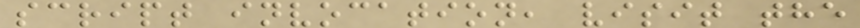script invocation, visit the
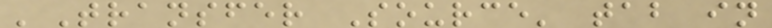'Transfer Source' tab in
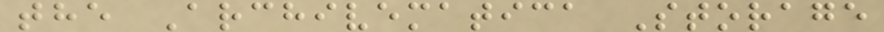the Archivematica Storage
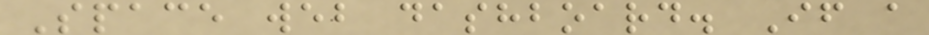Space web dashboard. If a
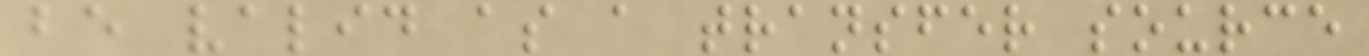be valid as a transfer source
